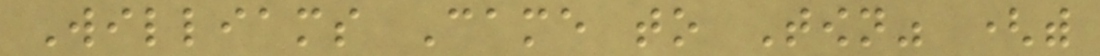Williams Came to Town" (with
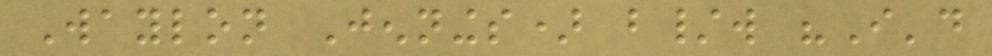Waylon Jennings) b/w "I'd
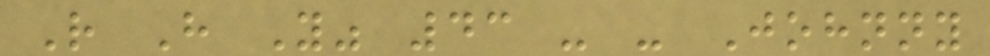Rather Have You" 43 - - Johnny
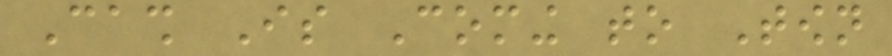Cash Is Coming to Town
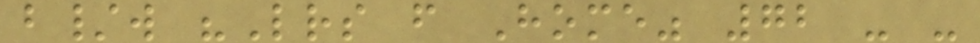b/w "Letters from Home" 72 - -
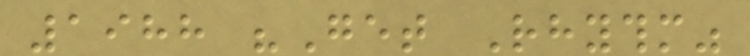1988 "Get Rhythm"
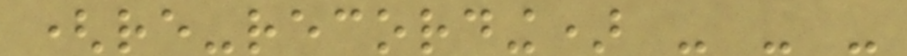(re-recording) - - -
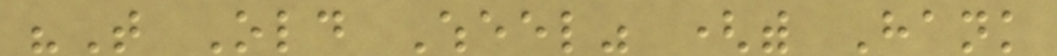"That Old Wheel" (with Hank
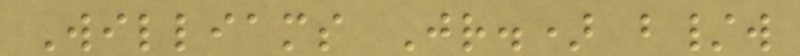Williams Jr.) b/w
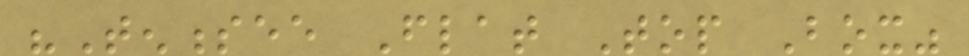"Tennessee Flat Top Box"
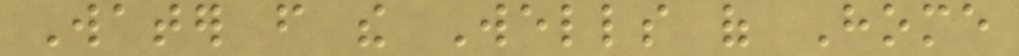Water from the Wells of Home
